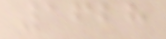1628
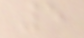5
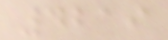4219
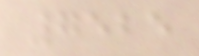7525
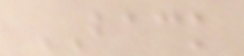BACK
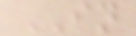IN
